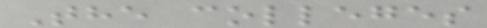The colleges
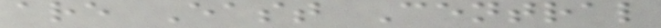are East Central
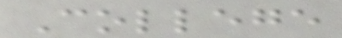College
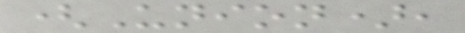(Union),
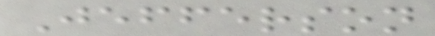Jefferson
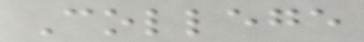College
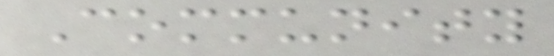Community
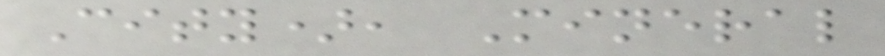City), Mineral
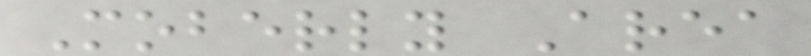Moberly Area
